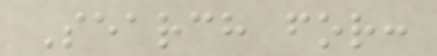Search for:
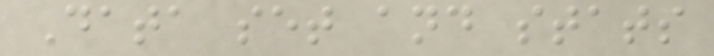Data set and stats
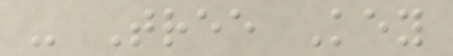- Tree Key
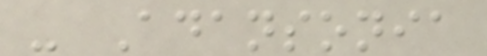- Adansonia
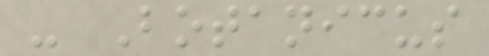- Botanicus
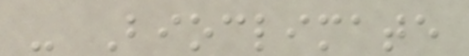- Bioclimate
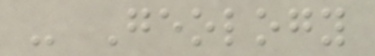- Geology
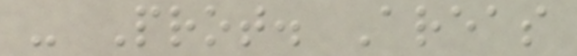- Prot. Areas
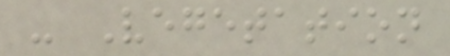- Vegetation
